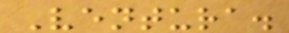Ventura.
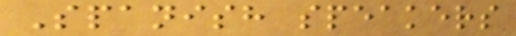Spanish speakers
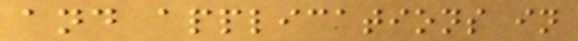and applications in
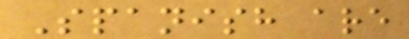Spanish are
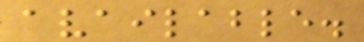available.
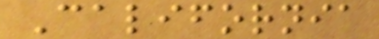California
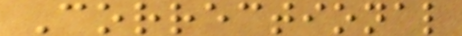Correctional
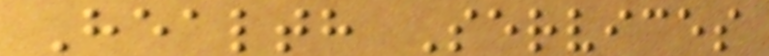Health Services
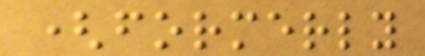(formerly
